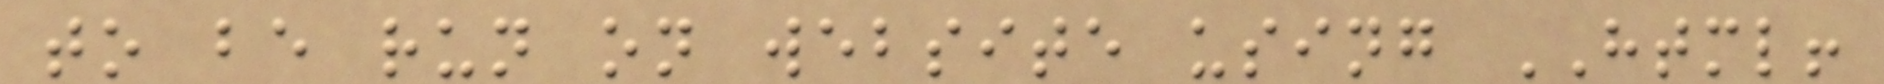to be run on website using HTML!
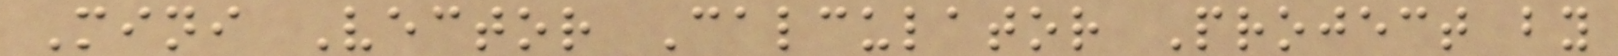Mini Vector Calculator Project by
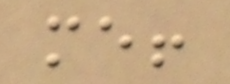me!
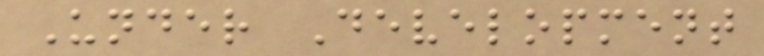Under Development
